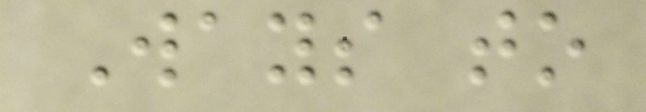Ways to
